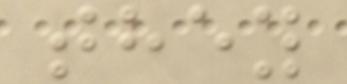they
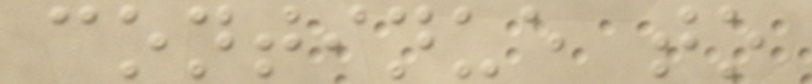continue to
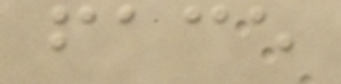face
